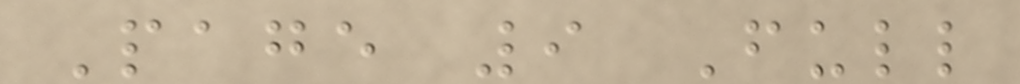Page 9 Full
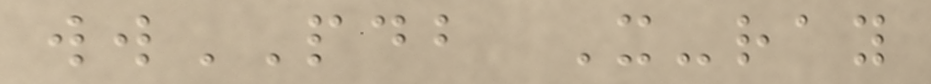wwPDB X-ray
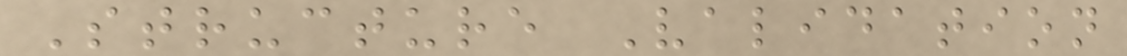Structure Validation
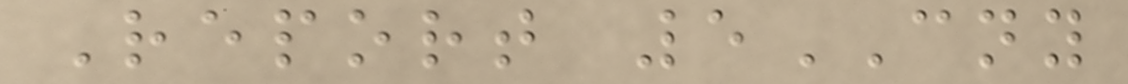Report 5CNY
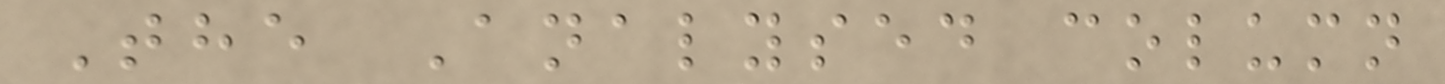The Analysed column
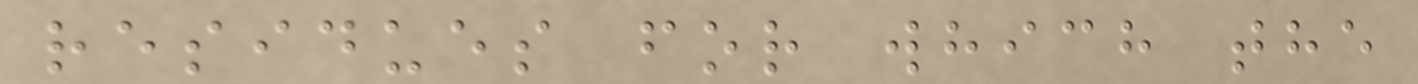residues for which the
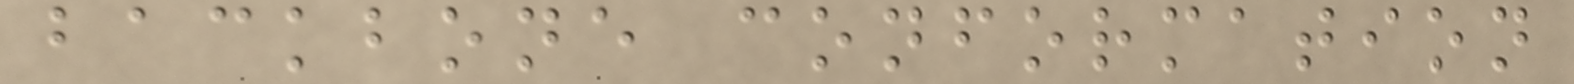backbone conformation
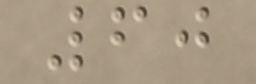60
